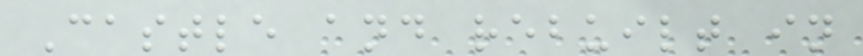Castle and rebuilt in
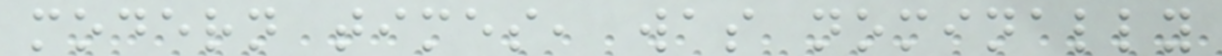modern times, was nominally
